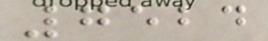7524
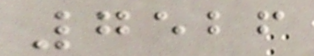7526
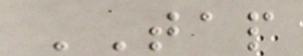TAP
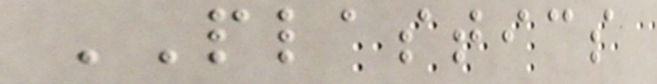PLASTICS
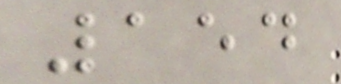154
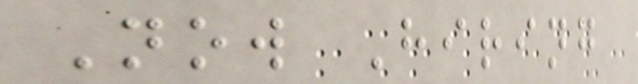Now Hiring
